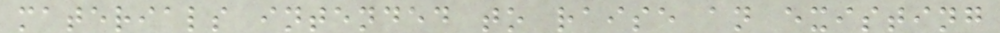materials intended to raise an existing
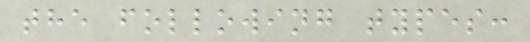the following types:
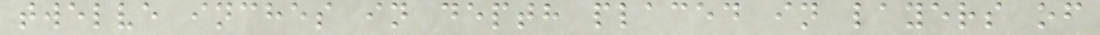twelve inches in depth placed in layers of
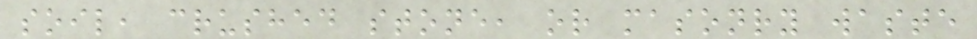soil, crushed stone, or masonry waste
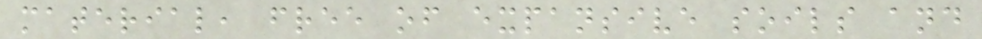material, free of expansive soils and
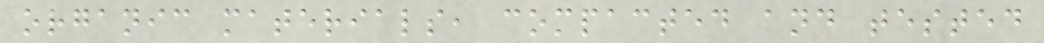organic materials, compacted and tested
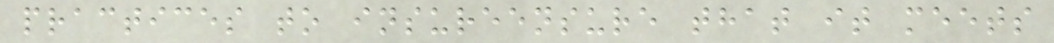practices to insureensure that it meets
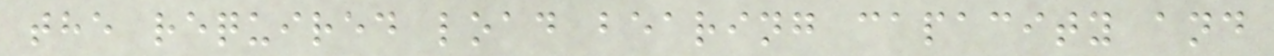the required load bearing capacity and
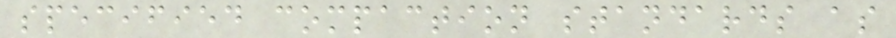specified compaction standards as
